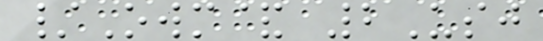/Owm& 2Usj
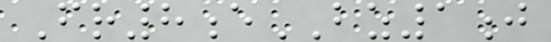Fr8eBZ1j
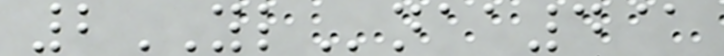2YLnaa4@
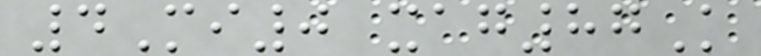4Mi0 xag87K
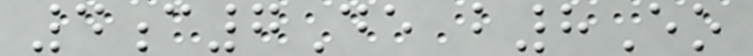4c7De b8Eo
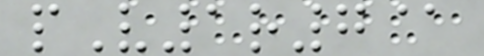pV1r7@
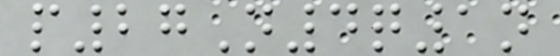p27N4q1n
